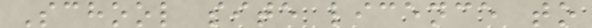School site licence to
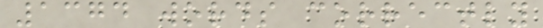1374 words correctly
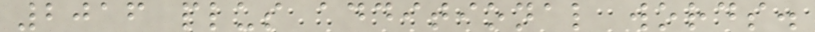2016 plus additional words.
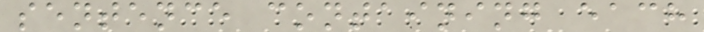sentence containing each
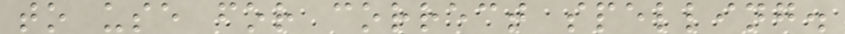to use for correct spelling.
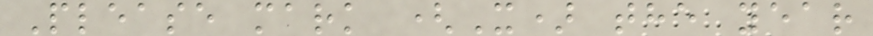Please mark (X) the year
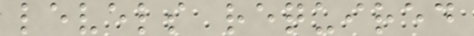levels required
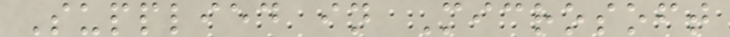Supplied in Microsoft
